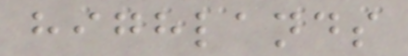highlands
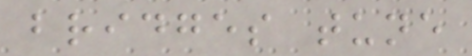bridges tune
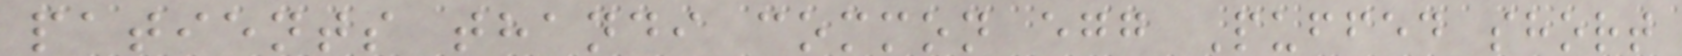patients thandi common egg Puffed short
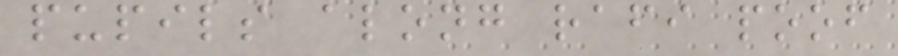pupils along rafi poof
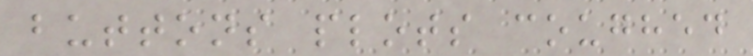buttons plots coughed
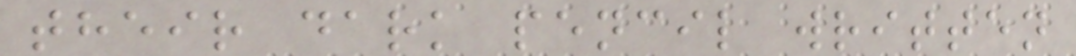their dark pencil written
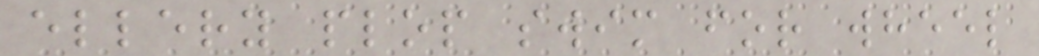ellery plop swim for wheel
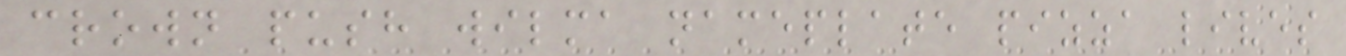crown push wilma nameplate pizza lives
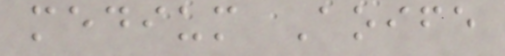medium Aoife
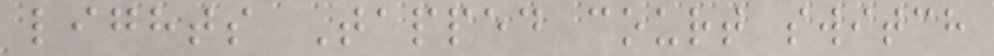lights Tapped court switch
